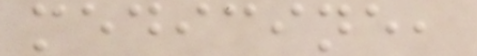medicine,
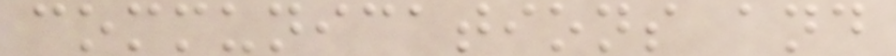communications and
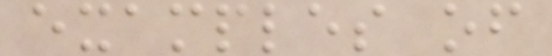examples of
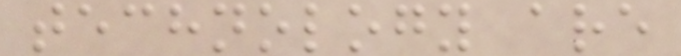technology are
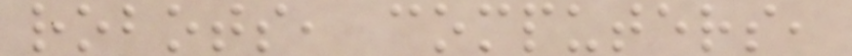robots, computers,
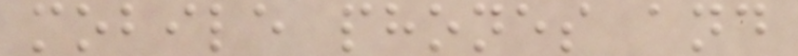mobile phones and
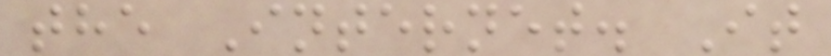the Internet. It
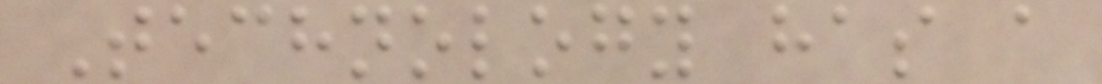Technology has a
